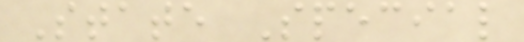State Special
